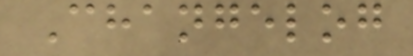Changelog
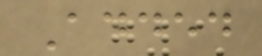Added
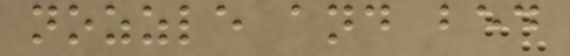nozzle and bed
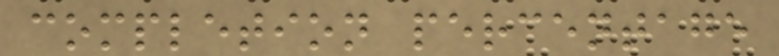completion percentage
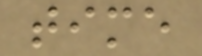time
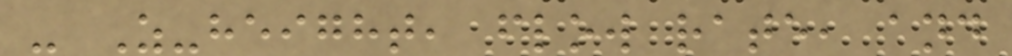- Z-height, flow rate, and
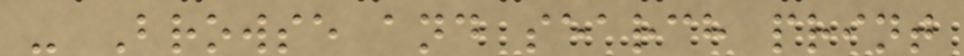- Browse and search print
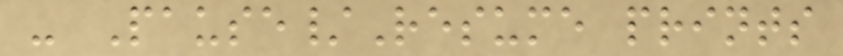- Pause/Resume prints
